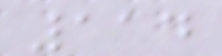114
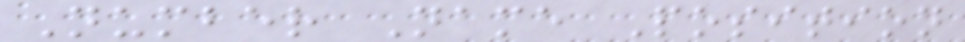Number Name Position
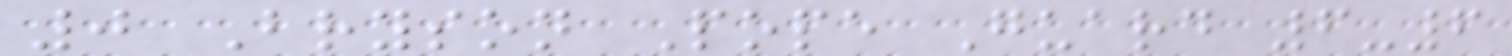0 Bryson Pope Guard 6-6
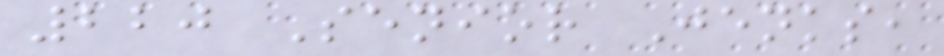220 Senior Jenks,
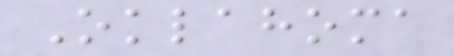Oklahoma
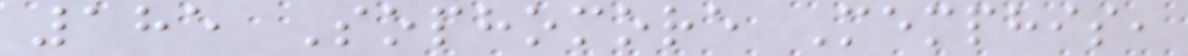185 Sophomore Memphis,
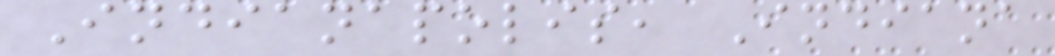Indianapolis, Indiana
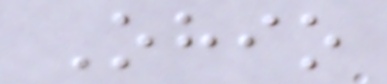Ohio
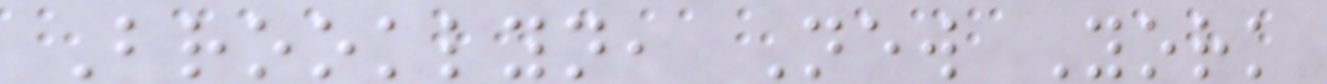Brooklyn, New York
